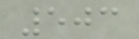503
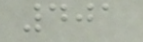401
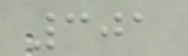301
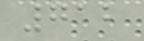712
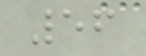56
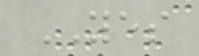YES
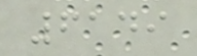6149
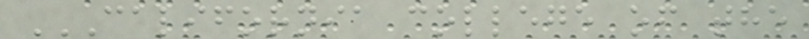CALIFORNIA COLLEGE OF THE
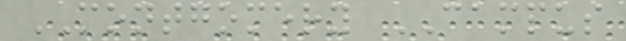MONTGOMERY CAMPUS
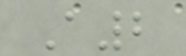A2
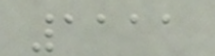1111
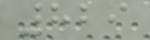829
